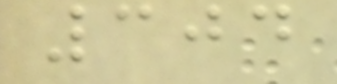304
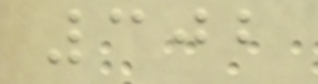302
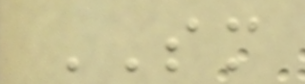SM
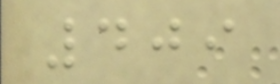409
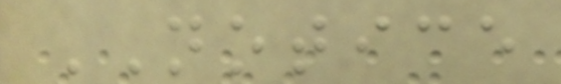NOTICE
